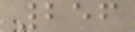256
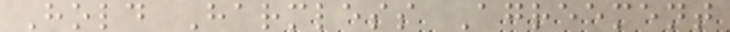Hold Harmless Agreement
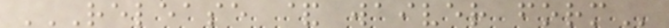RELEASE & WAIVER FORM
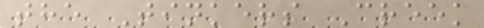the Tinkers Creek
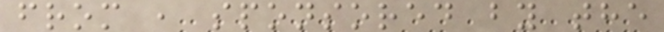from , sponsored by the
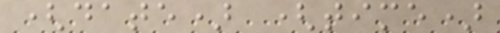(date) (time)
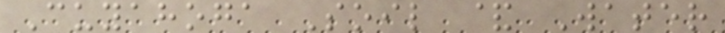Cuyahoga Soil & Water
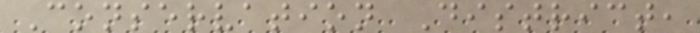Conservation District,
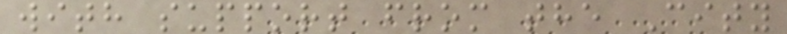with support from the City
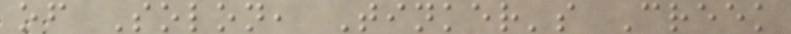of Solon, Tinker's Creek
